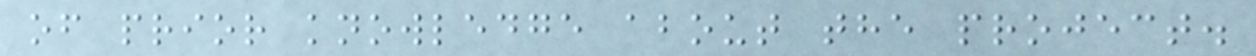of prior knowledge about the project.
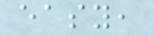easy,
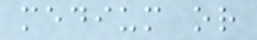medium or
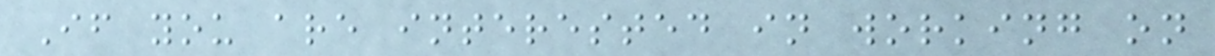If you are interested in working on
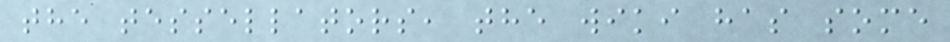the tessellators, the wiki has some
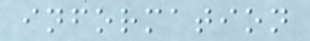information
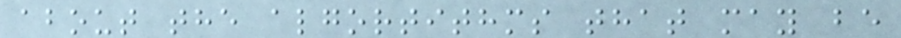about the algortithms that may be
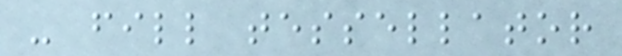- fill tessellator
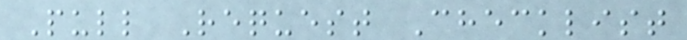Pull Request Checklist
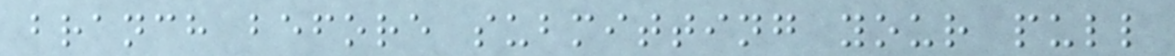branch before submitting your pull
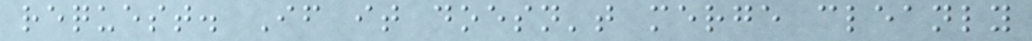request. If it doesn't merge cleanly
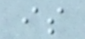is
